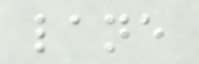lane
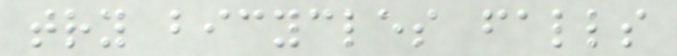try bicycles falls
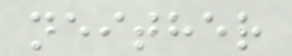neither
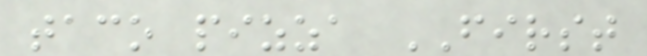taco pizza FIRST
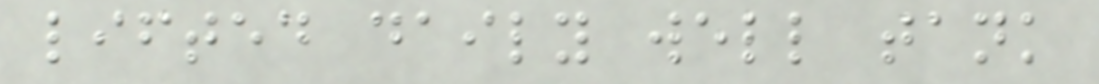lifted daily well tank
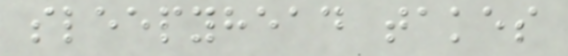sleepyhead takes
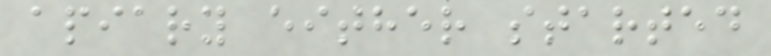apiary either started
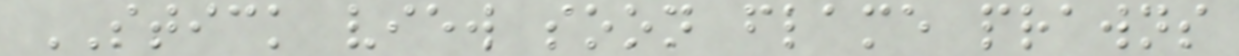STICK view soon flame prawns
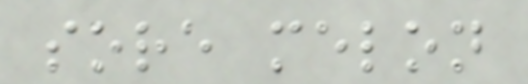sore melon
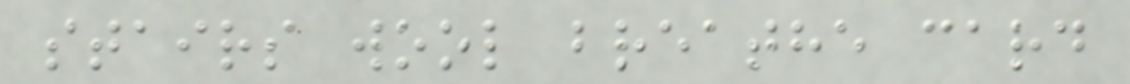stairs wool breathe card
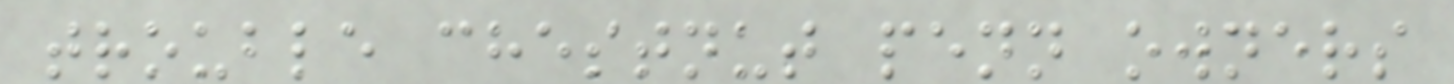trouble chestnut penn owners
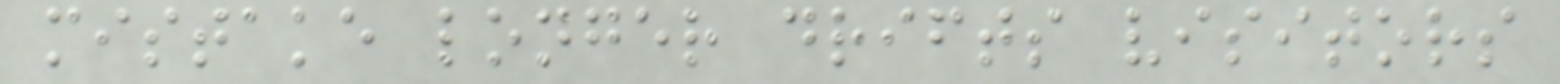mistake longer drifts visitors
